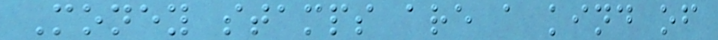Money stamps are a kind of
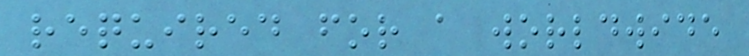required for a worldwide
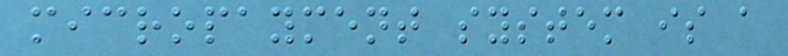micropayment system is a
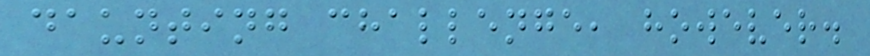daunting challenge, however.
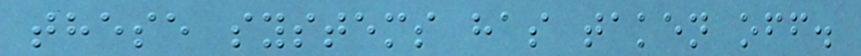these systems has taken off.
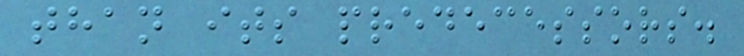than its predecessors.
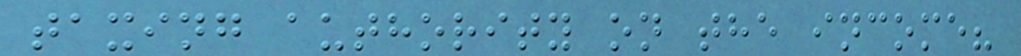taxing authority on the income?
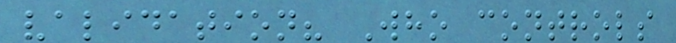validation? Who controls
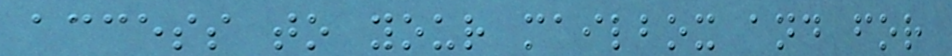access to your mailbox and for
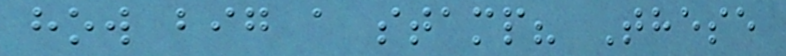how big a stamp? These
